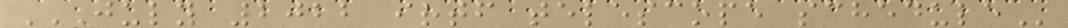JULY 2022 IRTF TELESCOPE SCHEDULE
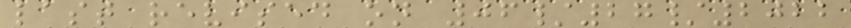last revised on 06/27/2022
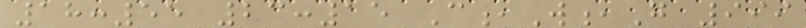18:55 23:15 C,W,G 999
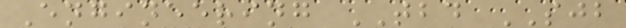Engineering TBD SJB
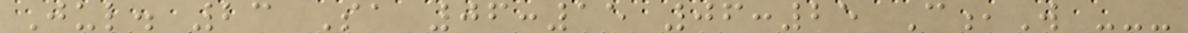Jul. 23 Sa 06:15 06:25 C,W ---
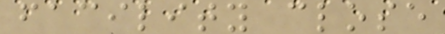facility close
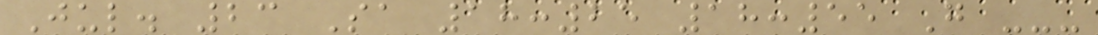Jul. 23 Sa 18:25 18:55 G ---
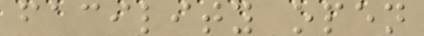facility open
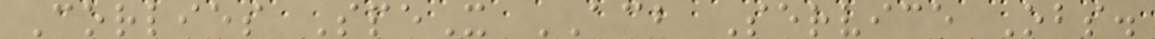Corlies SpeX ACB Service Obs.
